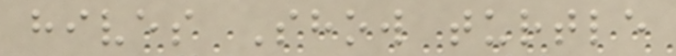hives Show turtle
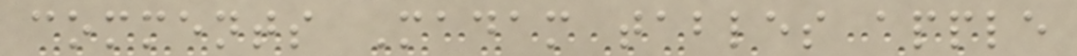comments Madam tables apple
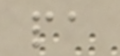pa
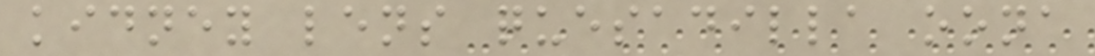kidney lens quesadilla oona
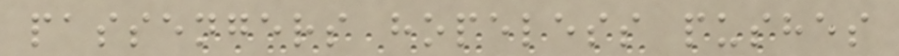passengers hopeless pushes
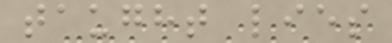taught lies
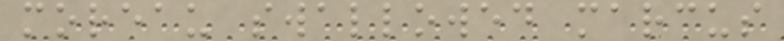moreau swallowed marcus
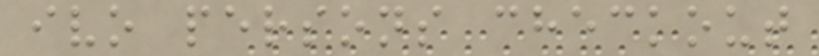ivo persons checkout
